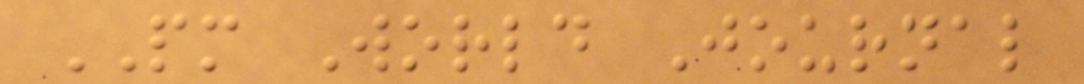PM World Journal
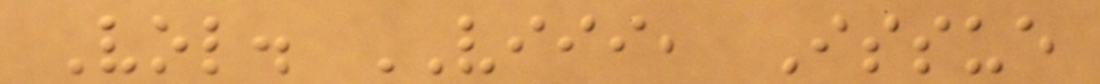Vol. VIII, Issue
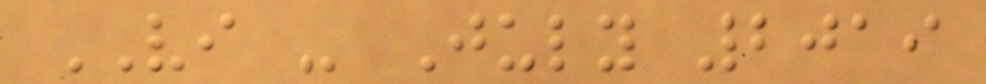VI - July 2019
